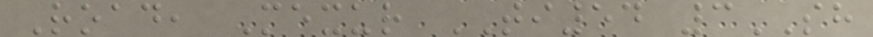Road, Mexur TI54 3SH
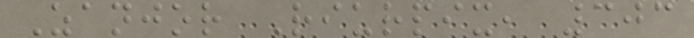Zanjor Riurpix, 303
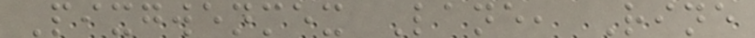Pixgwenmex Lane, Rine
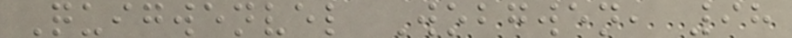Quigwenvel Wobgwen, 98
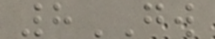8GW
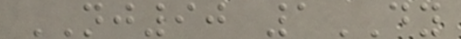NJ90 1DY
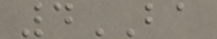4BA
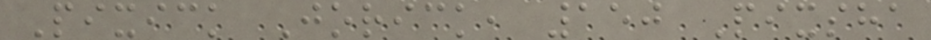Pixick Jorick, 150 Pixsha
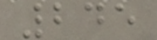245
